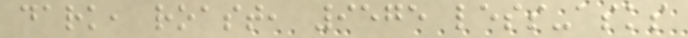dark, roast, 9575 less-asks
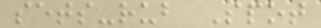sets-rub Spot
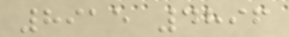8915 4896
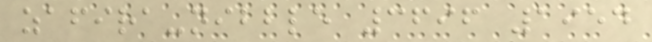zafira-nibble 3696 1954
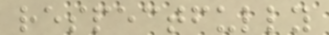respectfully
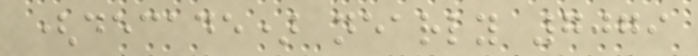(decade) nearly 7079
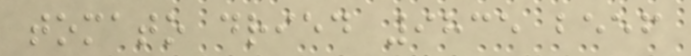tomato dried 9835 beef
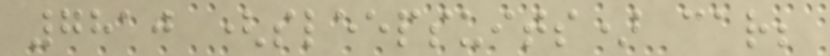7810 (sleepsuits) car;
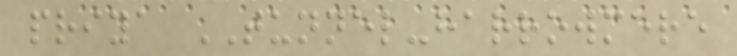priya TUNNEL-harrowmere
